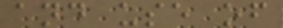and use of
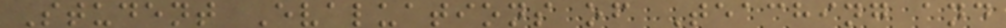Student Evaluations of Teaching and
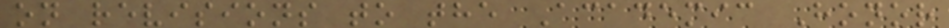on revisions to the Academic Honor
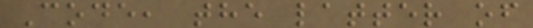Code, the latter of
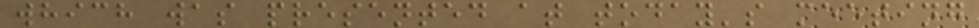which was presented at today's meeting
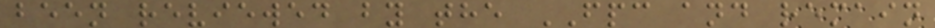been reviewed by the FPC and remain
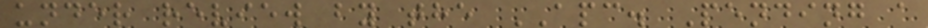under review by the APC. Pending a
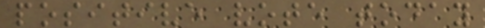positive vote today
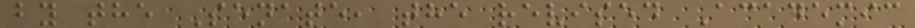by the Senate, the revised Academic
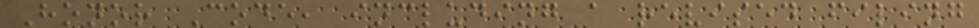Honor Code, including a revised filing
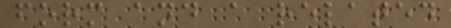form and a related
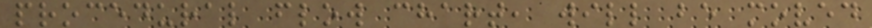procedural flow chart, will be moved
